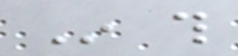In this
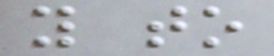you to
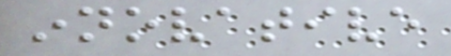innovative
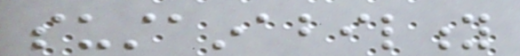sustainability
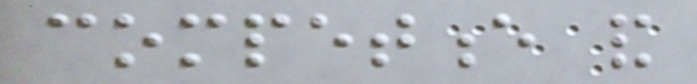competence and
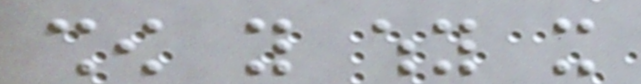show you why it
